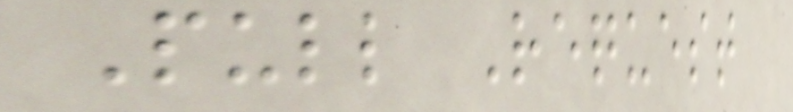Pull Request
